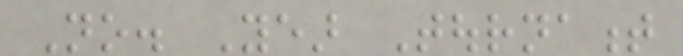No. Year Tournament
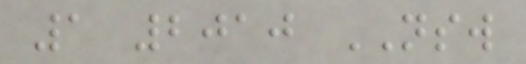1 2010 NSW
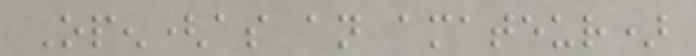Open(as an amateur)
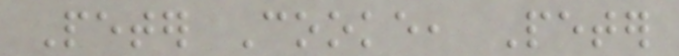Peter Cooke, Peter
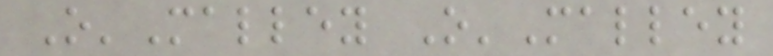O'Malley O'Malley
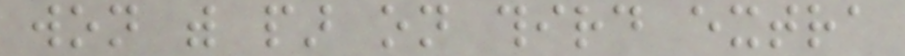won with par on third extra
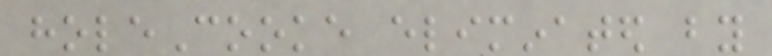holeCooke eliminated by
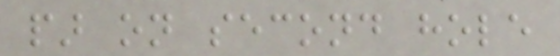par on second hole
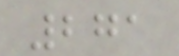271
